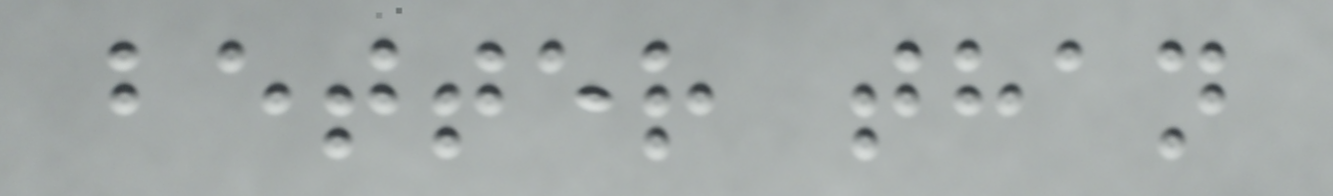better than
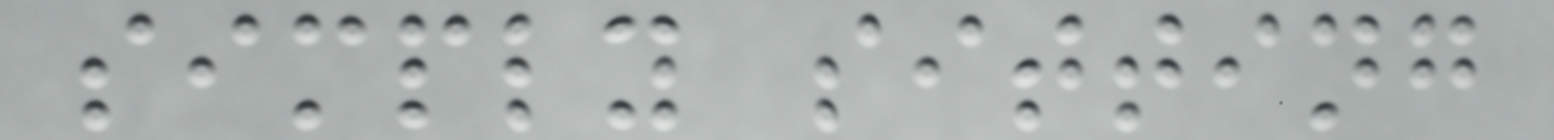simply sitting
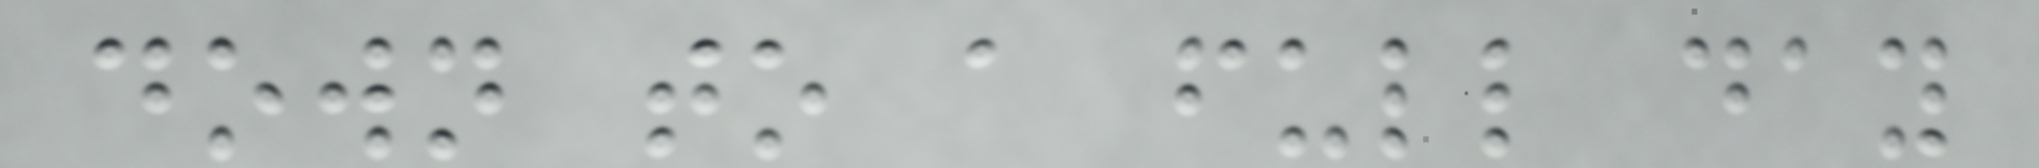down to a full day
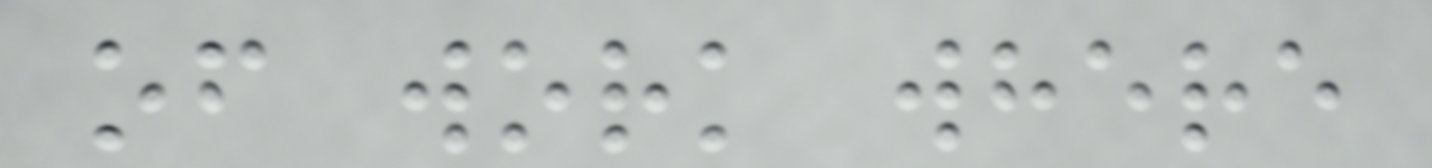of work where
